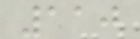110
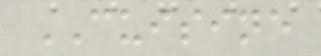CUISINE
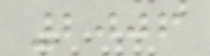2006
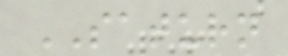SATURN
